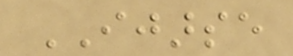IJARSE
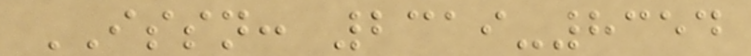ISSN: 2319-8354
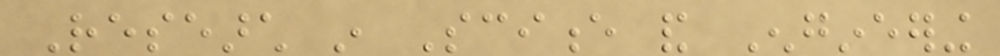Research in Science and Engineering
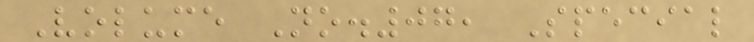Volume No.07, Special
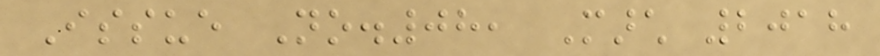Issue No.08, March 2018
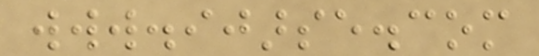www.ijarse.com
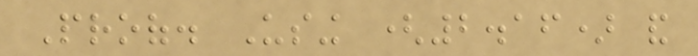Proof. Using (2.16) and
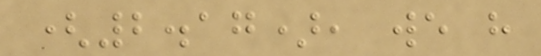(2.17), we have
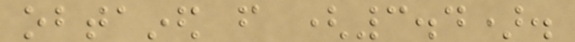obtained from (3.4).
